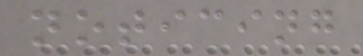noticing
